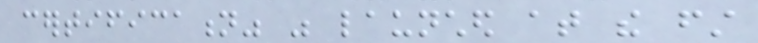certification" was launched at the first
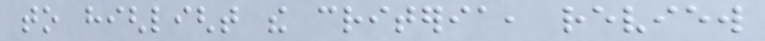to highlight the criteria, review
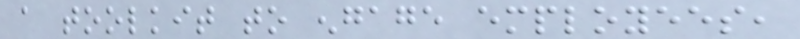a toolkit to engage employees,
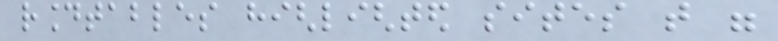roundtables highlighted sites that were
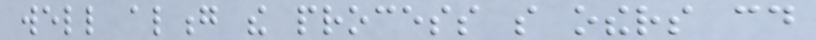well along the process so others could
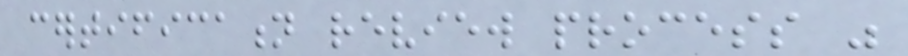certification review process was
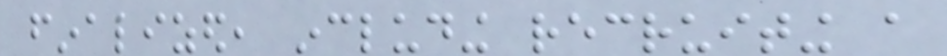finalized, including recruiting a
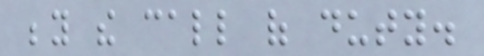beyond the call of duty.
